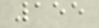155
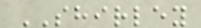SHIRLEY
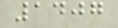1407
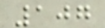107
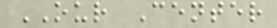OUR Center
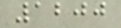1200
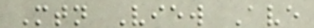Mtn View Ave
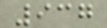937
